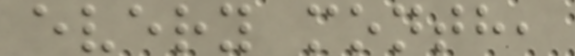every month,
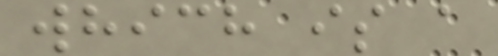which is a
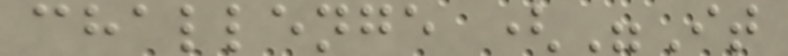challenge ("It
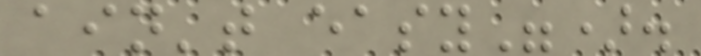ain't easy").
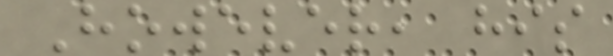However, his
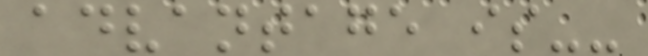advantage is--
